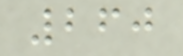260
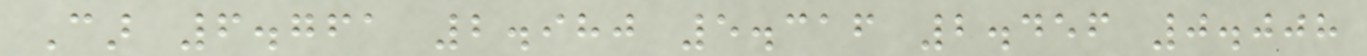Car 6.761 2.980 5.316 2.456 0.008
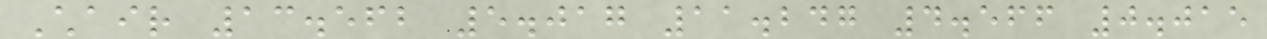Chair 13.562 5.017 11.247 4.566 0.015
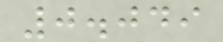0.049
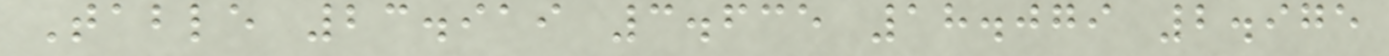Table 23.919 3.635 18.079 2.975
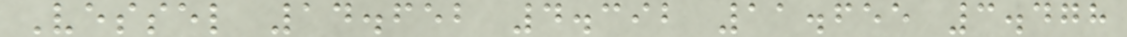Vessel 14.652 4.392 11.655 3.478
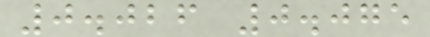0.026 0.075
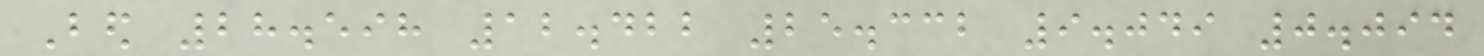Bed 28.598 12.422 25.332 9.049 0.094
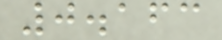0.163
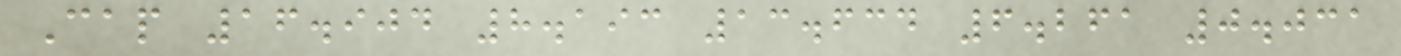Cap 16.904 8.193 13.634 6.261 0.031
